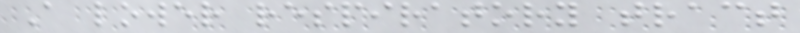A lower respiratory tract
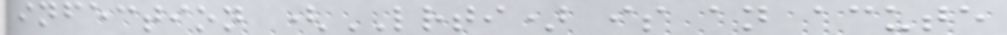infection (LRTI) is an acute
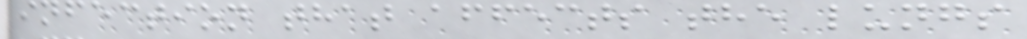infection that affects the lungs
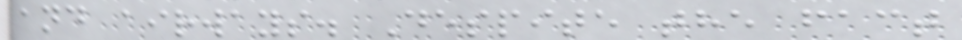and airways. Despite the fact
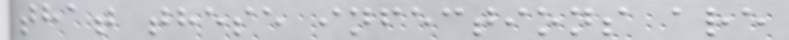that these infections are
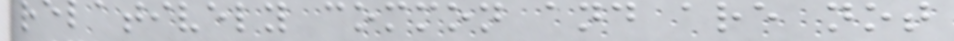relatively common and are not
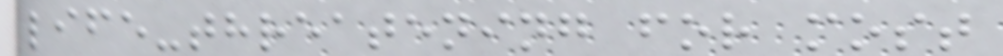life-threatening for most
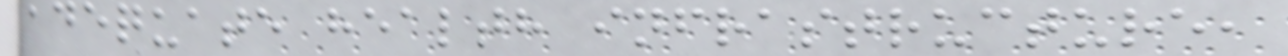adequate health infrastructure,
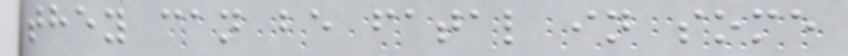they can be fatal in some
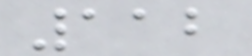112
